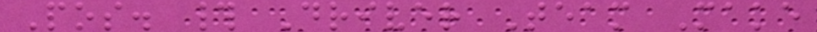Pos. # Driver Team Make
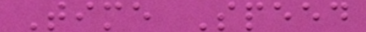Time Speed
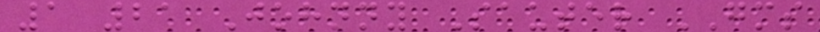1 21 Johnny Sauter GMS
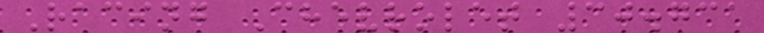Racing Chevrolet 30.731
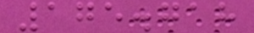175.718
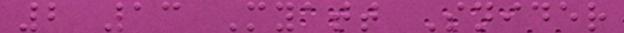2 13 Myatt Snider
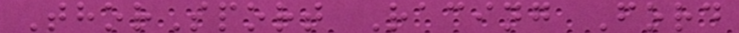ThorSport Racing Ford
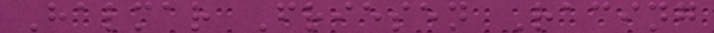Halmar Friesen Racing
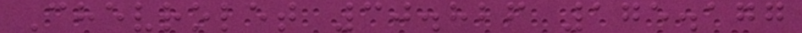Chevrolet 30.826 175.177
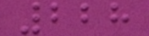228
